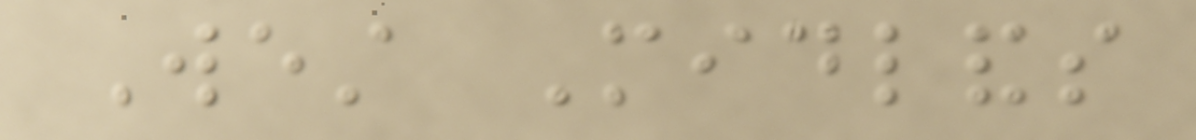West Midlands
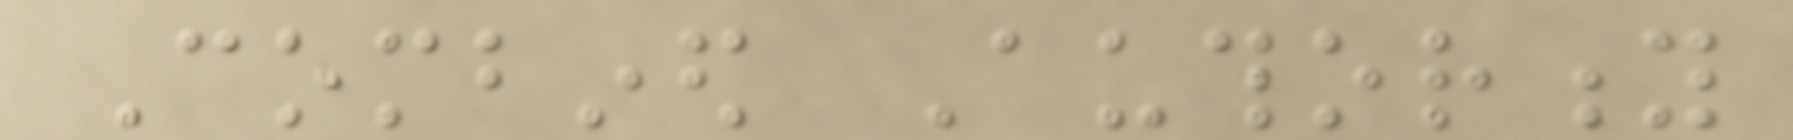Combined Authority
